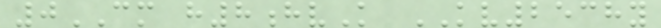0CM h8hvK KV2538y
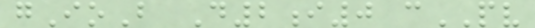gIoB D2i0 cPV
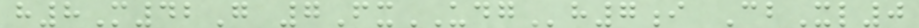h8M42G 7FxUDGh7i CbXl0
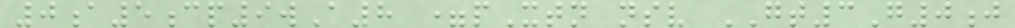0a5cp9wA8 =pXtn nsv GT3G0j
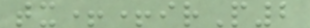tx++irP2
